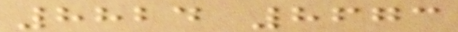8824 8673
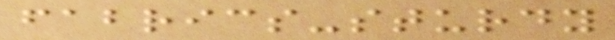fabrics-sturdy
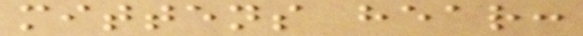mittens hear:
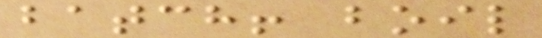batch! boil
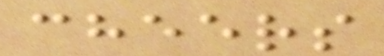cheers
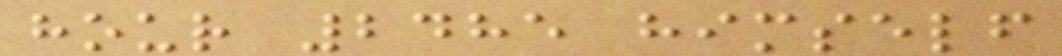hour 2485 himself
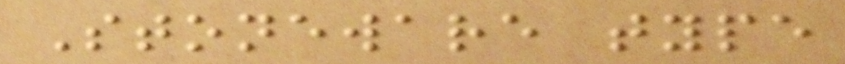Stoneware type
